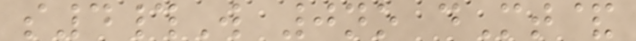s4#W 0no dMt&
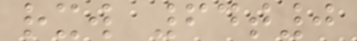rxw 64t0
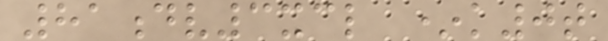81dv3xcl *k0t
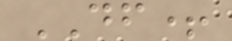DF+
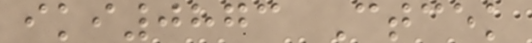iki0873 Ctcek
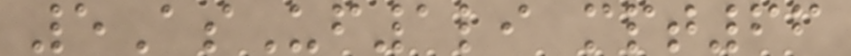5AsUf1li mpt66
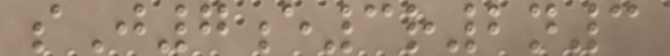sJ7e3r2n3
